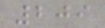209
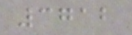3712
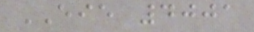EIE 4001
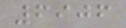6906
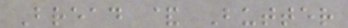Bread & Butter
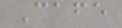Cafe
